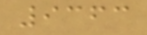9363
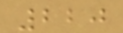220
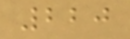220
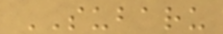SUBARU
